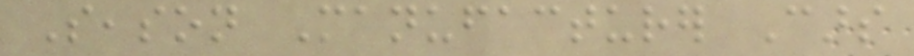Season Manufacturer Cars
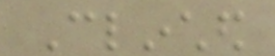Clinched
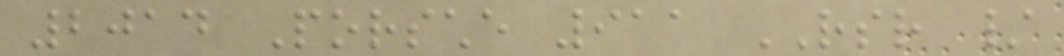2014 Porsche 911 RSR /
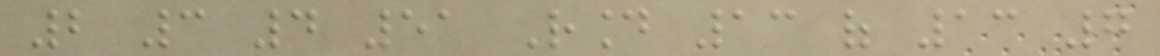2 3 4 51 Round 13 of 13 7
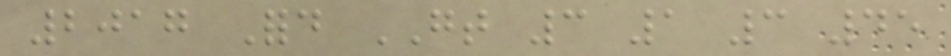2017 Ford GT 3 1 3 45
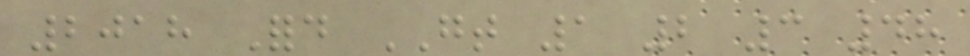2018 Ford GT 1 2 3 48
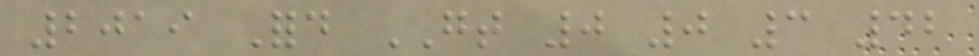2019 Ford GT 0 0 3 42
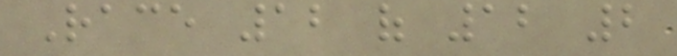Race 12 of 12 2
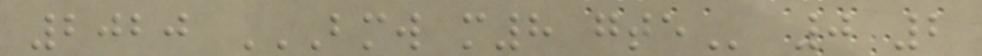2020 BMW M8 GTE 0 2
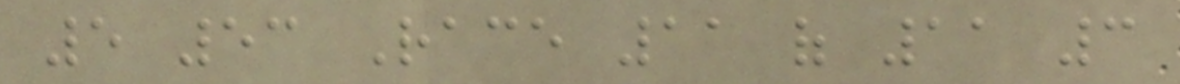5 53 Race 11 of 11 3
